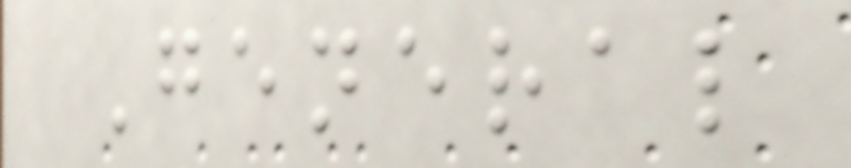General
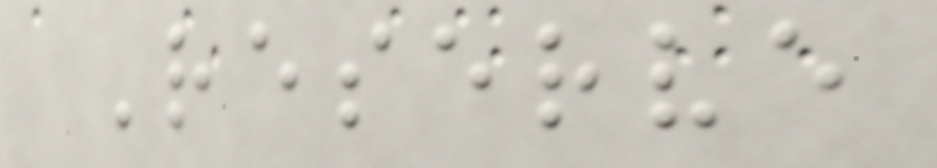Reserve
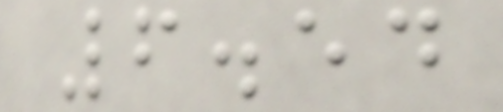6.54
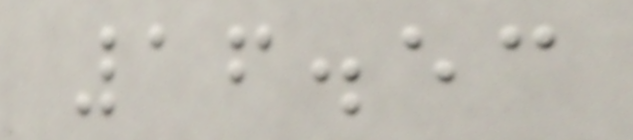16.53
